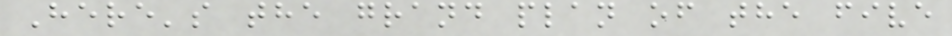Here's the grand plan of the five
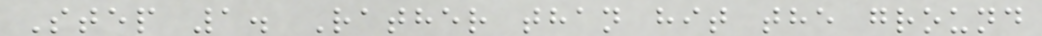Step 1. Rather than hit the ground
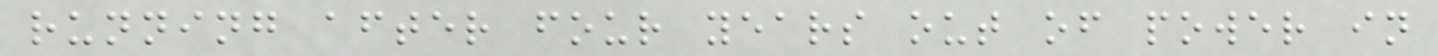running after four years out of power in
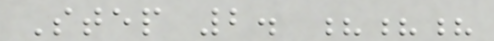Step 2. ???
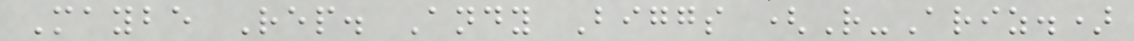Maybe Rep. Andy Biggs (R-Ariz.)
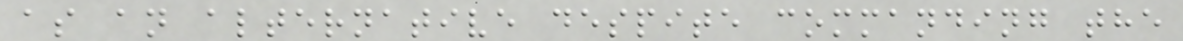as an alternative despite commanding the
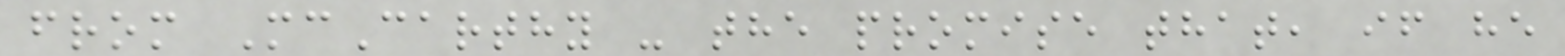from McCarthy - the promise that, if he
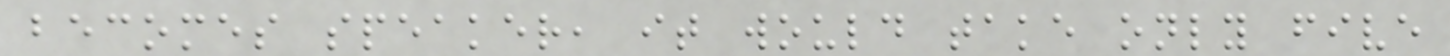becomes speaker, it would take only five
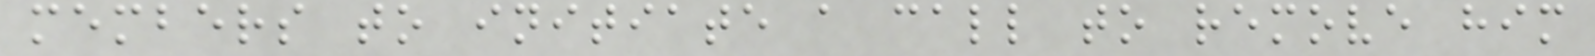members to initiate a call to remove him
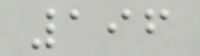196
